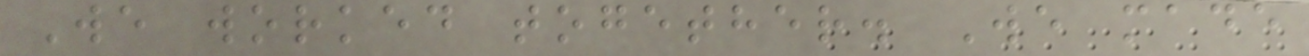We worked together. We made
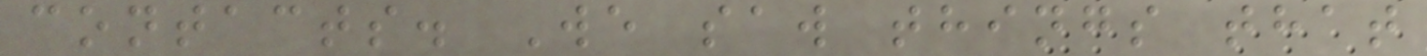contacts. We saw things that
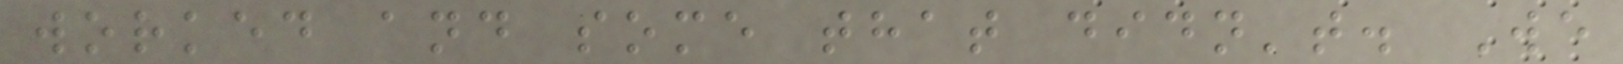worked and some that didn't. We
